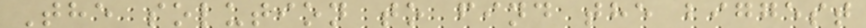The solution to find the biggest
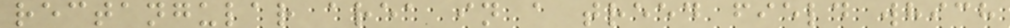rectangular area in a treed field which
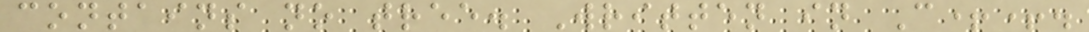contains no tree. Written in C++.
